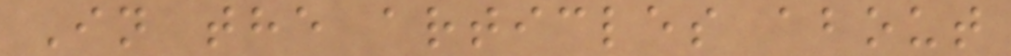In the articles about
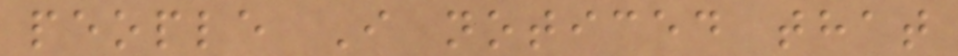people I noticed that
